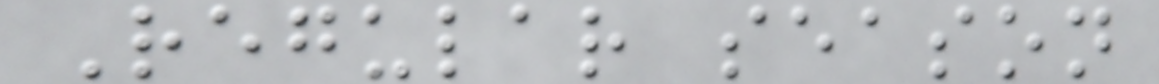Regular season
